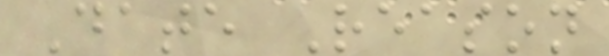Date Reason
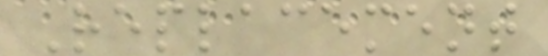Replacement
